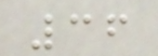36
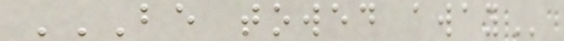BE TOWED AWAY
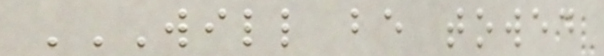WILL BE TOWED
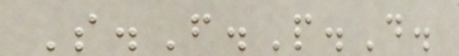S.F.P.D.
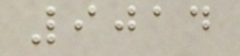9014
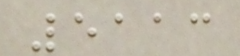5113
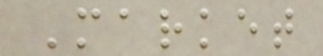Market
